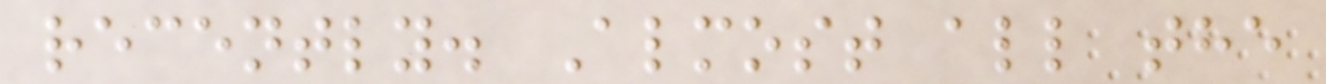recently. Almost all the
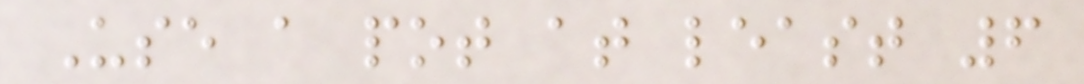Use a pot at least 6
